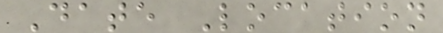Date Location
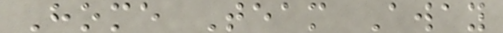Home Team Away
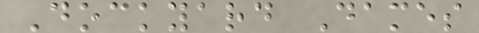Dockyard Dames
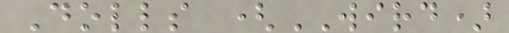Dolls (WIRD)
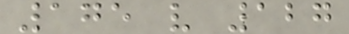175 v 127
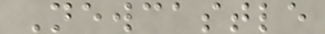Newcastle
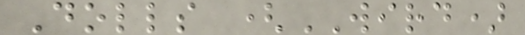Dolls (WIRD)
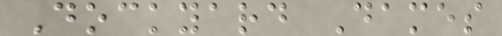Dockyard Dames
